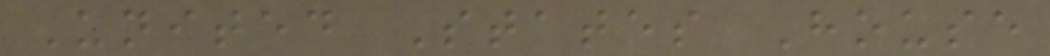United States House
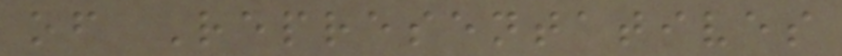of Representatives
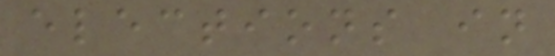elections in
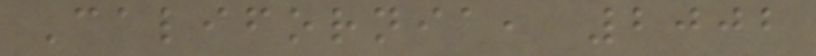California, 2002
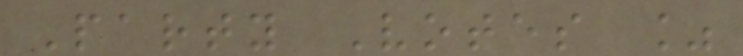Party Votes %
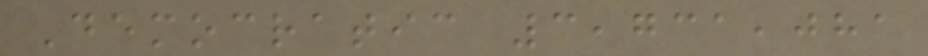Democratic 3,731,081
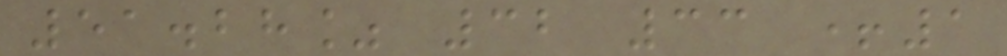51.28% 32 33 +1
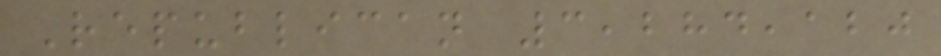Republican 3,284,120
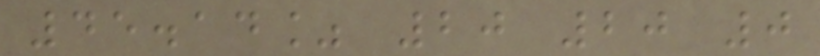45.14% 20 20 0
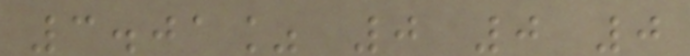3.01% 0 0 0
